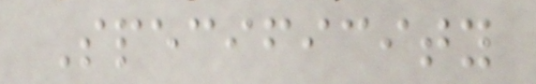Specificity
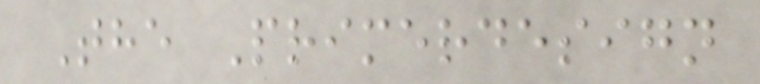The Primerdesign
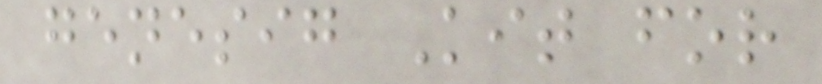genesig Kit for
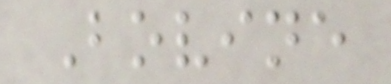Bovine
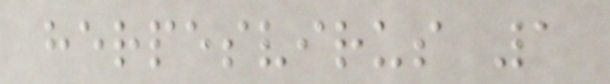herpesvirus 1
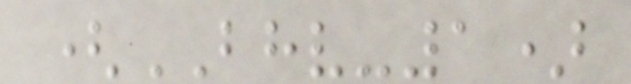(BHV-1)
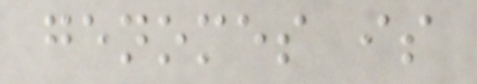genomes is
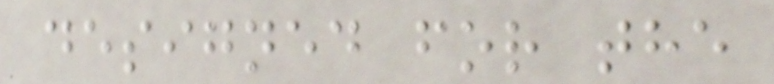designed for the
